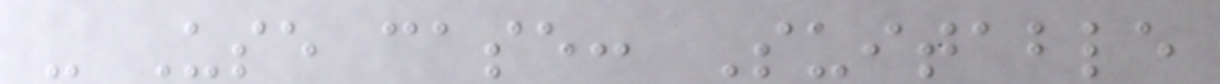- Use case: Suitable
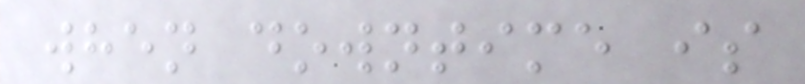when downtime is
